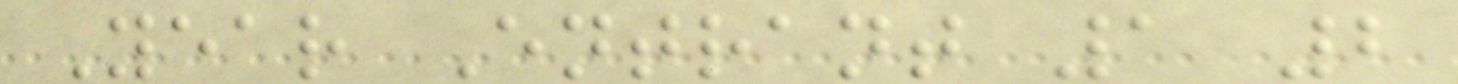Year Entrant 1 2
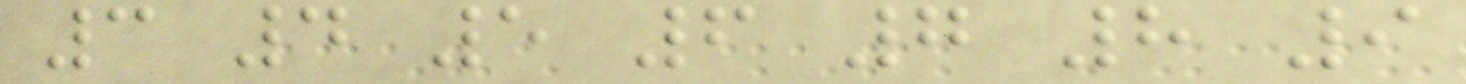3 4 5 6 7 8 9
